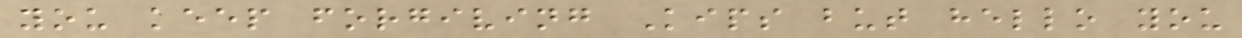you keep forgiving Kips but hello you
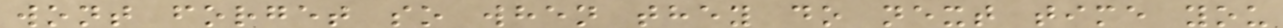wont forget so when they do next time you
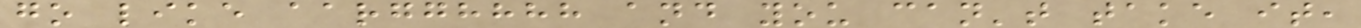go like aargghhhh and you can't take it,
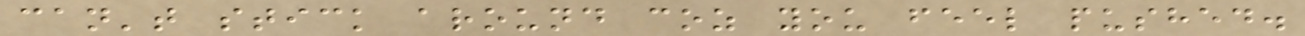can't stick around coz you feel pushed.
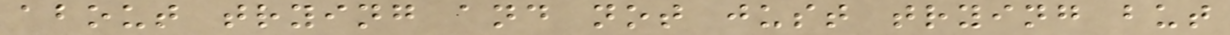about trying and not just trying but
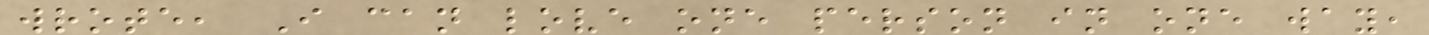wrote, I can love one person in one way,
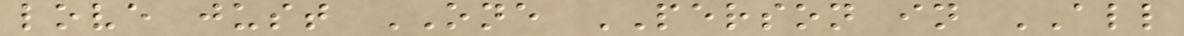love just ONE PERSON in ALL
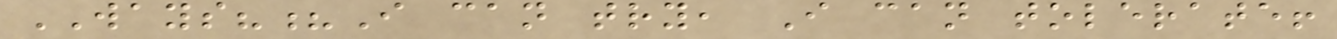WAYS??I can try, I can tolerate!
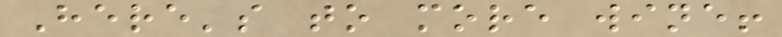Here's to more wine!
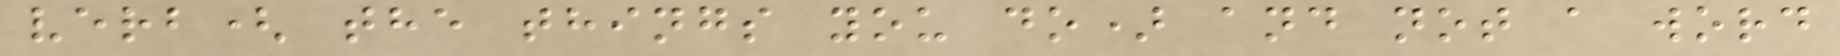verb( the things you do) and not a word
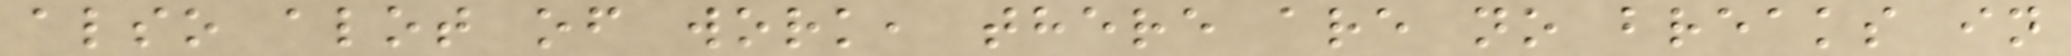also alot of work, there are no breaks in
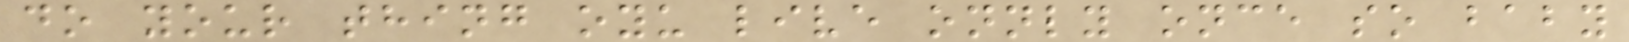do your thing oyu live onnly once so baby
